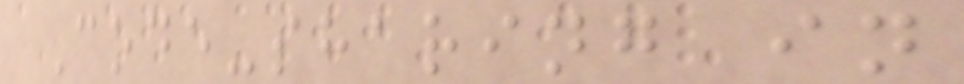Code-sharing in
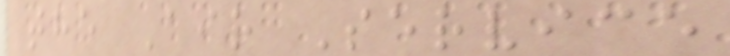the Air Service
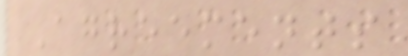Agreements
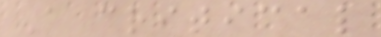A critical
